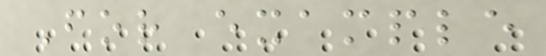For example
